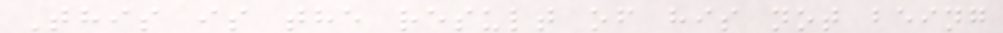This is the result of his not being
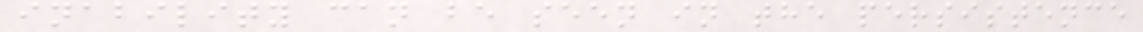inability can be seen in the persistence
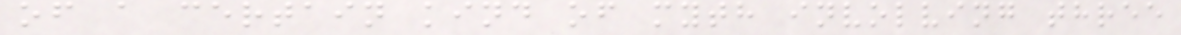of a certain kind of myth involving three
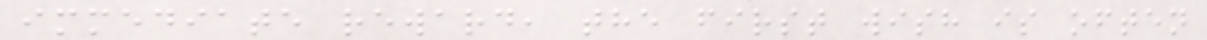immediate reward, the first wish is often
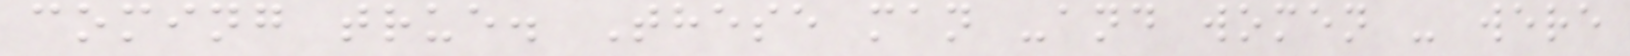coming true. These man -and women - were
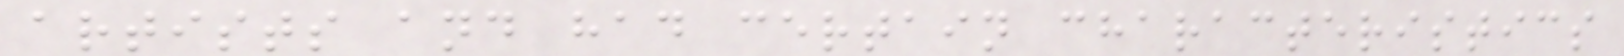artists and had certain characteristics
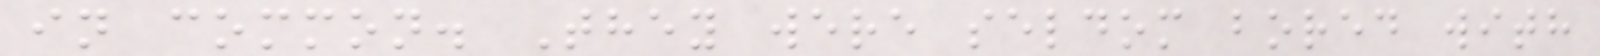in common. They were seldom bored with
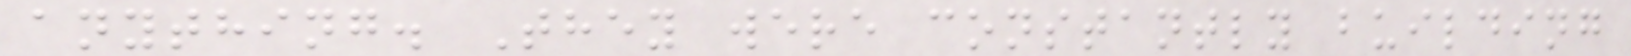anything. They were constantly building
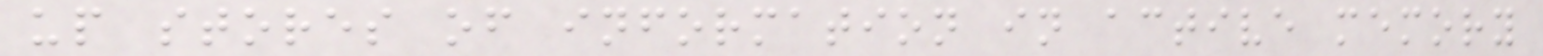up stores of information in active memory
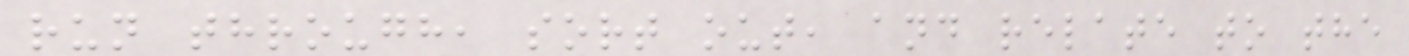run through, sort out, and relate to the
